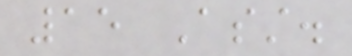15 Asst.
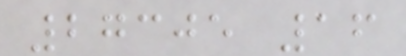27305 16
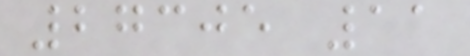27305 11
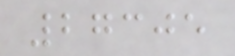27305
